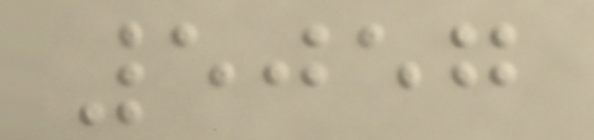5057
